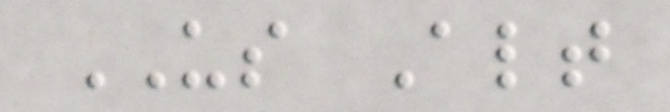US Alt
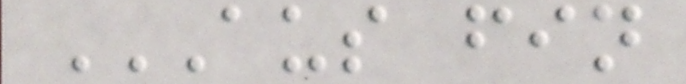AUS FIN
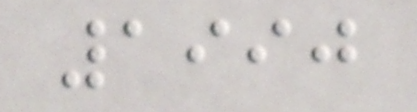1990
